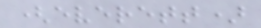(everett)
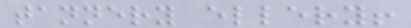tannery ellery!
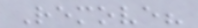Remove?
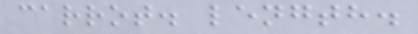carrot. length.
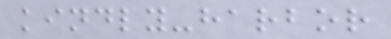kindly-harbor
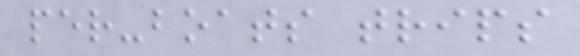per-boats trips
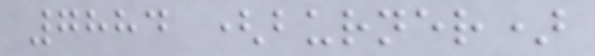7884 (burner)
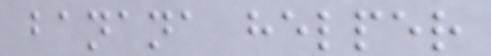banana helper
